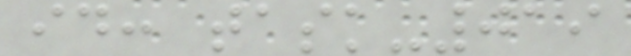id: task-019
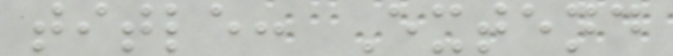title: Extend
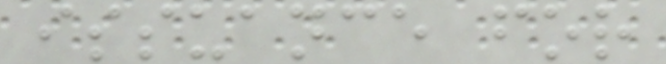issuance for
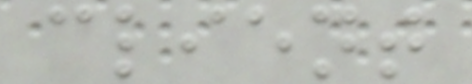client
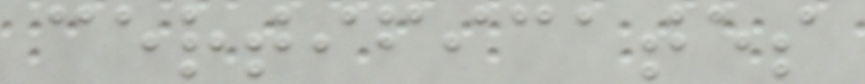certificates
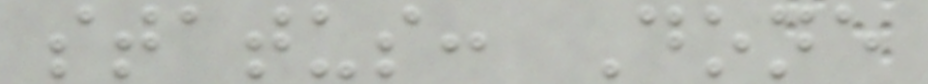status: Done
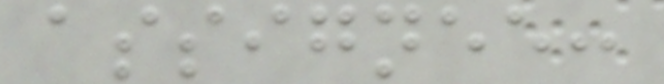assignee:
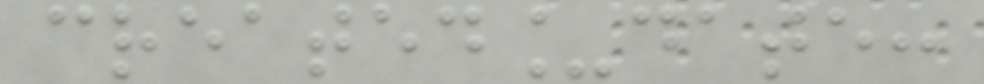created_date:
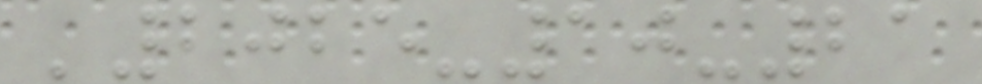'2025-10-21
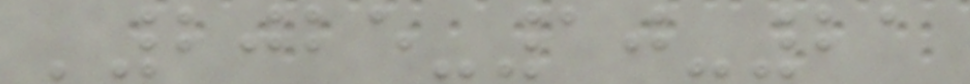'2025-10-21
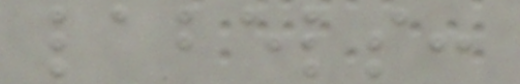labels:
